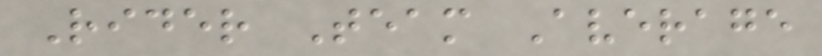Rider Team Average
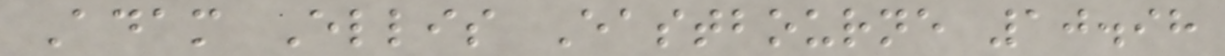Adam Ellis Eastbourne 10.98
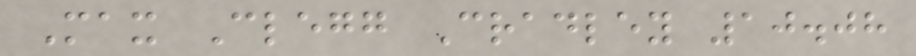Max Clegg Cradley 10.08
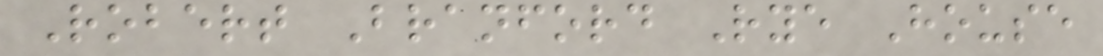Robert Branford Rye House
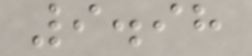9.98
